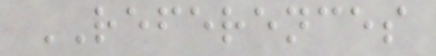REFERENCES
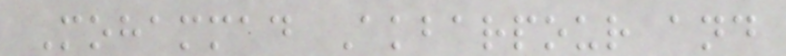Mohammad Akbarpour and
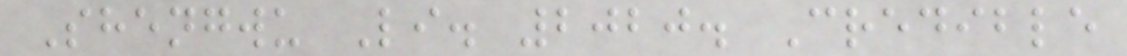Shengwu Li. 2020. Credible
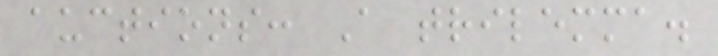auctions: A trilemma.
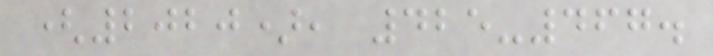(2020), 425-467.
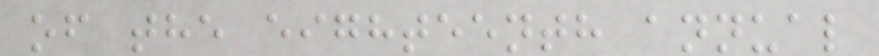of the eighteenth annual
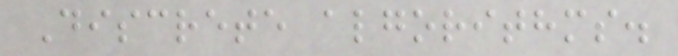Discrete algorithms.
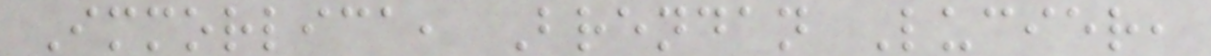Immorlica, Brendan Lucier,
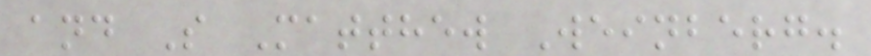and S Matthew Weinberg.
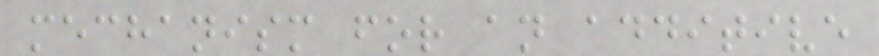mechanism for an additive
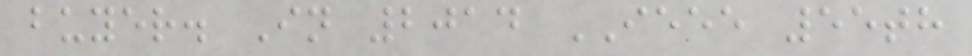buyer. In 2014 IEEE 55th
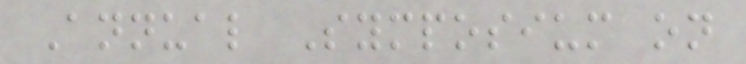Annual Symposium on
